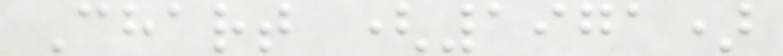Chart (1971)
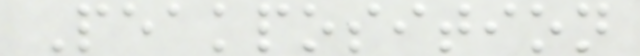Peakposition
